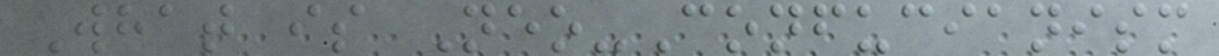What is Neo-Confucianism
